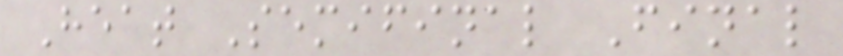Heat Semifinal Final
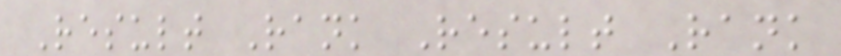Result Rank Result Rank
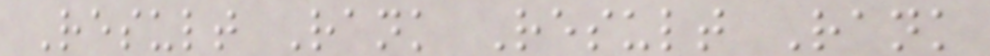Result Rank Result Rank
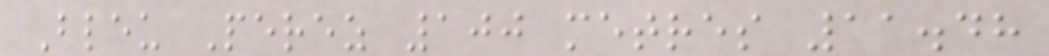Bleu Perez 100 metres 11.48
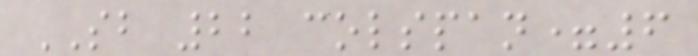SB 22 colspan=6
